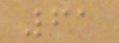61
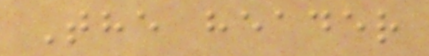The header
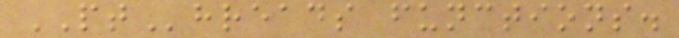PThreads functions.
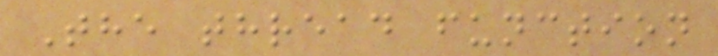The thread function
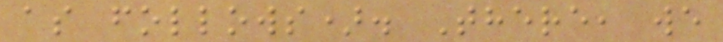as follows). There, we
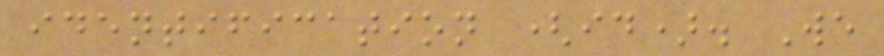identification (id). We
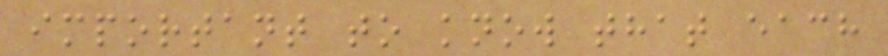important to know that each
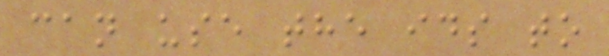can use the ids to
